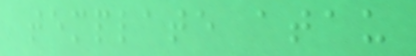template atau
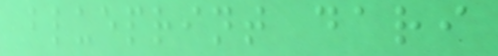blueprint dari
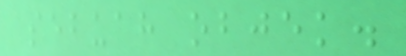sebuah objek.
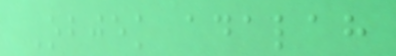Objek adalah
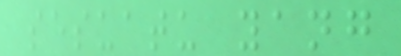sesuatu yang
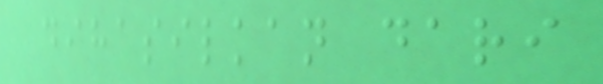dihasilkan dari
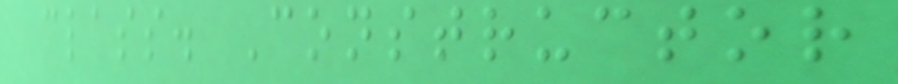class. Constructor
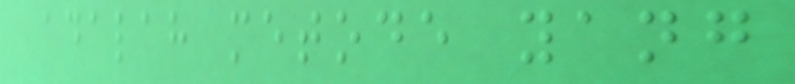adalah metode yang
